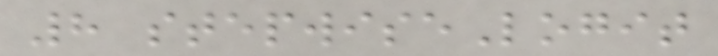8 stepwiseLogit
